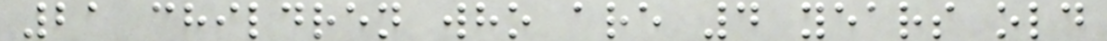21 children who are 4 years old
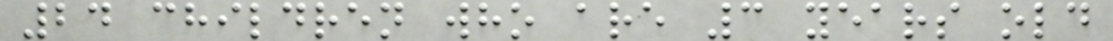24 children who are 3 years old
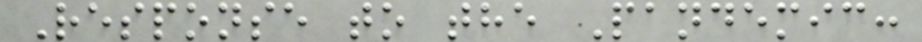Response to the Pandemic:
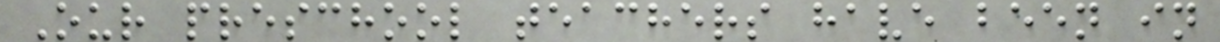Our preschool teachers have been in
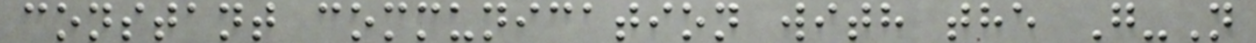constant communication with the G-N
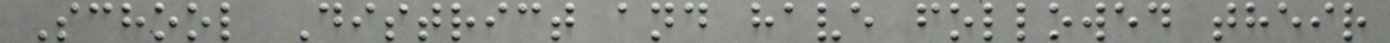School District and have followed their
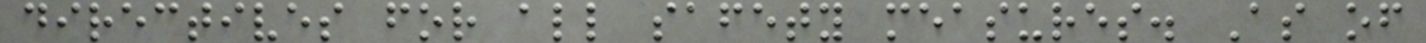directives for all safety measures. As of
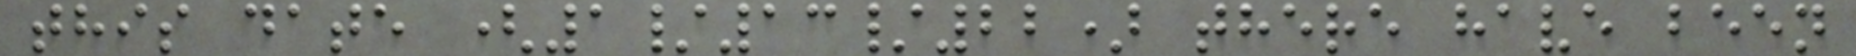this date (1/13/22) there have been
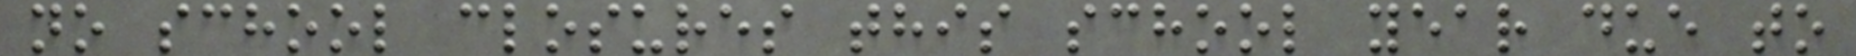no school closures this school year due to
